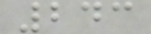243
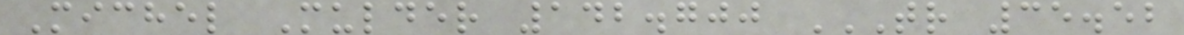Michel Mulder 142.700 TR 35.52
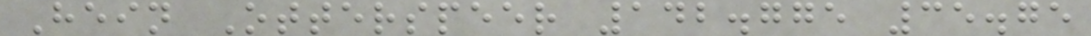Hein Otterspeer 142.775 35.75
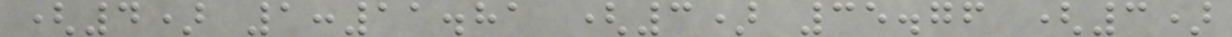(4) 1:11.81 (3) 35.76 (3)
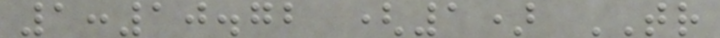1:10.72 (1) TR
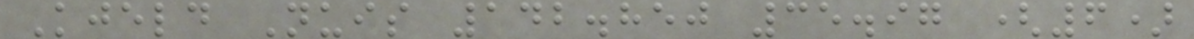Kjeld Nuis 142.850 35.97 (6)
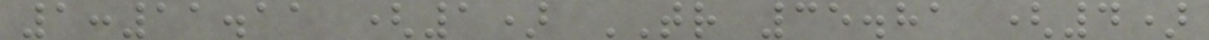1:11.11 (1) TR 35.81 (4)
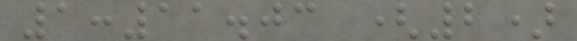1:11.03 (2)
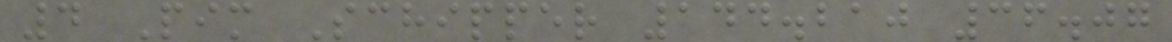4 Pim Schipper 144.210 36.07
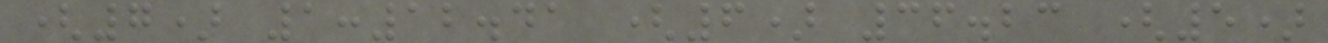(7) 1:12.41 (6) 36.23 (5)
